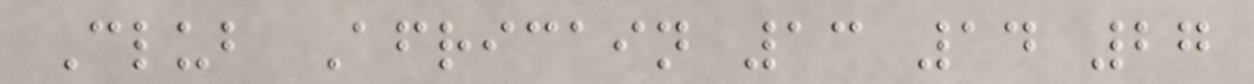Club Africain 13 14 27
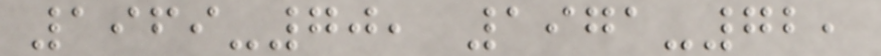1969-70, 1971-72,
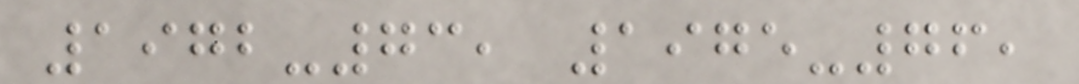1972-73, 1975-76,
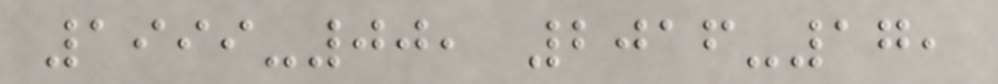1999-00, 2016-17,
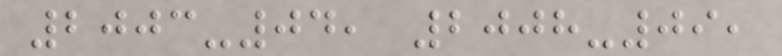2003-04, 2008-09,
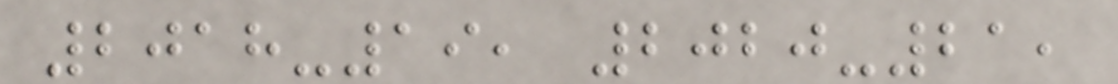2018-19, 2020-21,
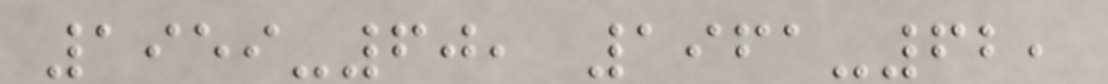1959-60, 1961-62,
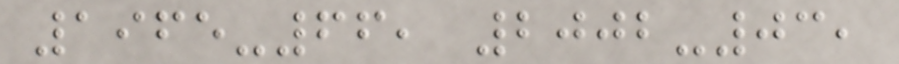1965-66, 2002-03,
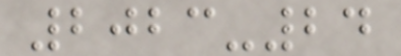2023-24
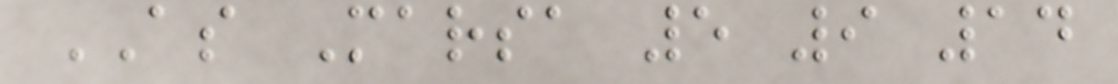AS Marsa 5 9 14
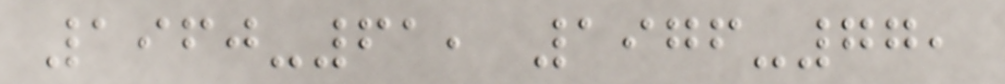1960-61, 1976-77,
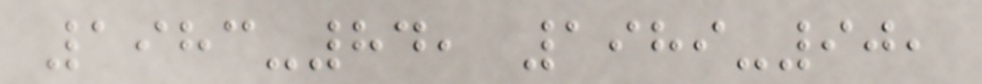1983-84, 1989-90,
